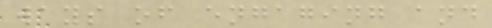ways of engaging and
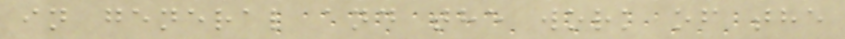in general and the work of the
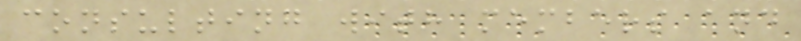consulting with members and
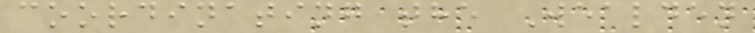coordinating the Wealden
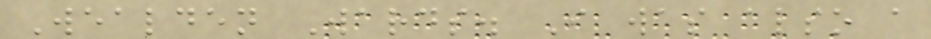Wealden Wards. I was also a
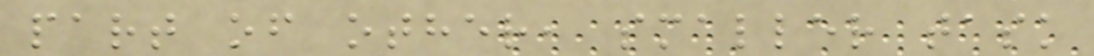part of other, smaller task
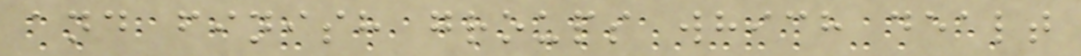and finish groups which dealt
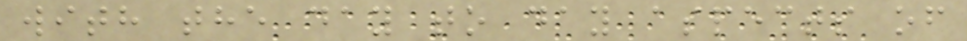with the day to day aspects of
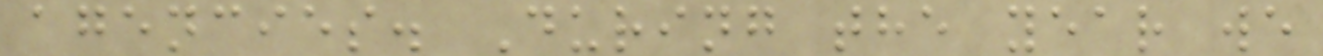agencies. During the year we
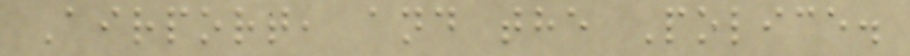Airport, and the Police.
